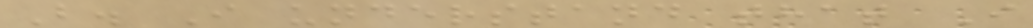B. I understand that I
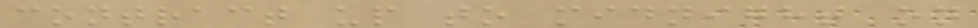contract up to midnight on
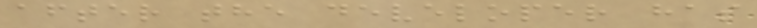after the developer has
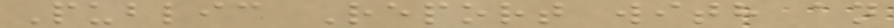Public Report with an
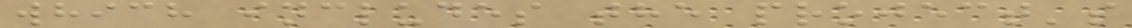which includes the project's
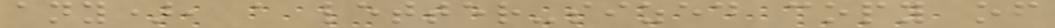any), a letter-sized copy of
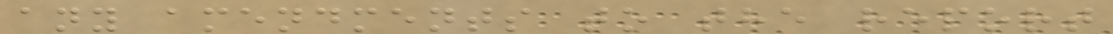any amendments to the report
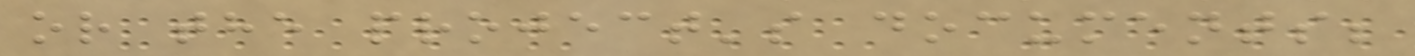or the project's documents;
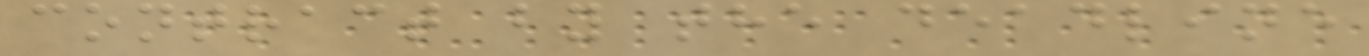contract by the deadline
